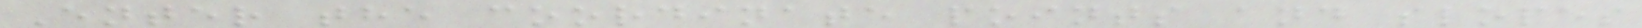Enter the coordinate points and slopes
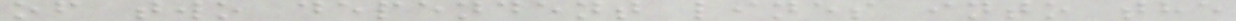of two dependent lines into the
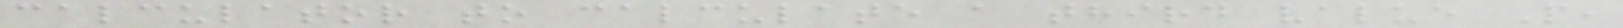calculator to calculate a third value P,
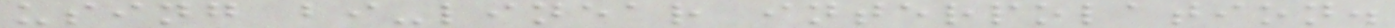using bi-linear interpolation.
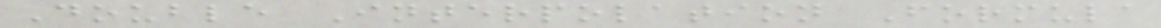Double Interpolation Formula
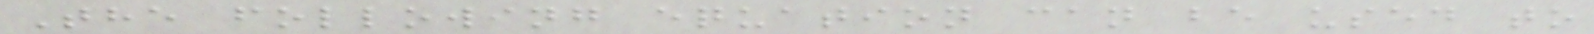The following equation can be used to
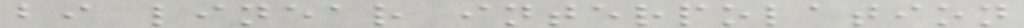bi linear interpolation
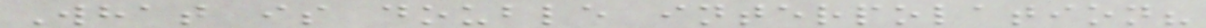What is double interpolation?
